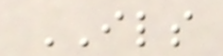ILS
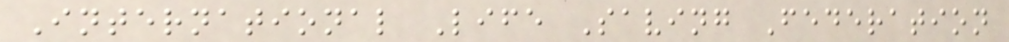International Life Saving Federation
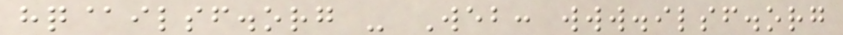hq@ilsf.org - Web: www.ilsf.org
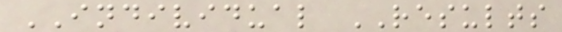INDIVIDUAL RESULTS
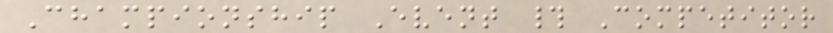Championship Event # Competitor
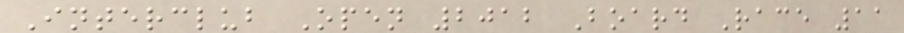Interclub Open 2012 Board Race 11
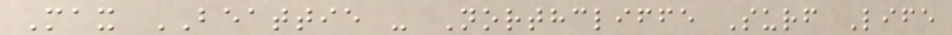Max BEATTIE - Northcliffe Surf Life
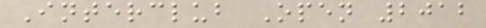Interclub Open 2012
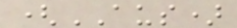(AUS)
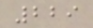229
